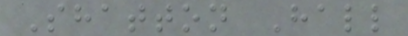Shatton Hall
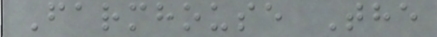Farmhouse The
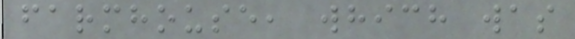farmhouse, which was
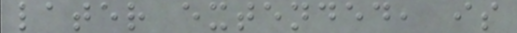later extended, is
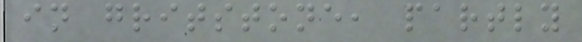in gritstone, partly
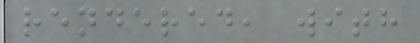rendered, with
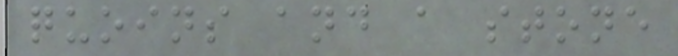quoins and a stone
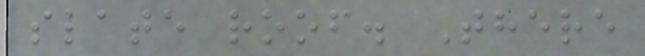slate roof. There
